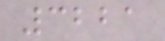3221
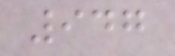947
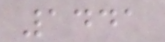1441
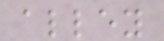alley
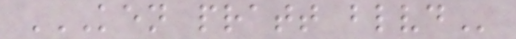KEN PRATT BLVD
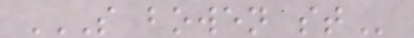S BOWEN ST
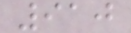910
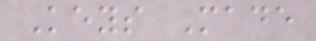Keys Made
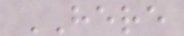HERE
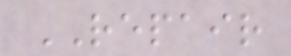REPAIR
